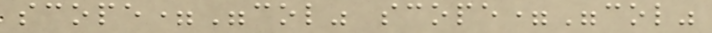scope="col" scope="col"
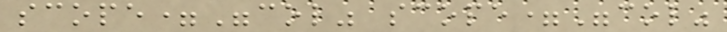scope="col" scope="col"
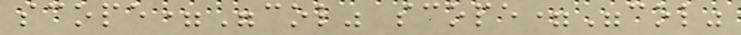scope="col" scope="col"
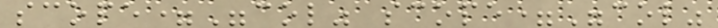scope="col" scope="col"
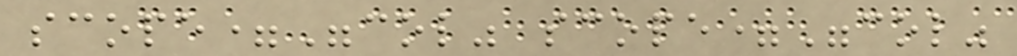scope="col" scope="col"
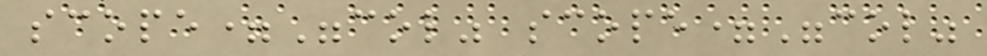scope="col" scope="col"
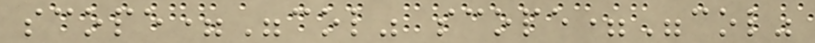scope="col" scope="col"
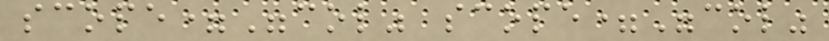scope="col" scope="col"
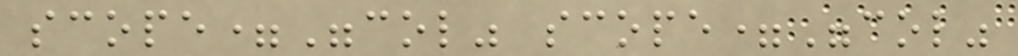scope="col" scope="col"
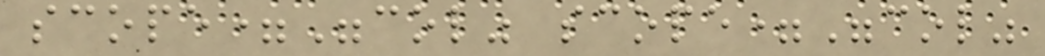scope="col" scope="col"
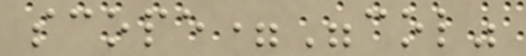scope="col"
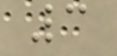3
